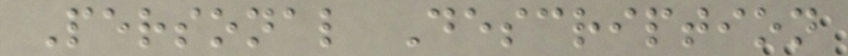Personal Description
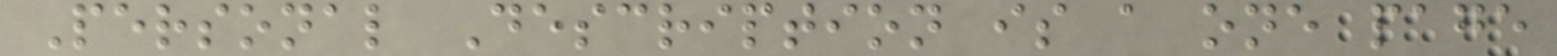Personal Description is a one page
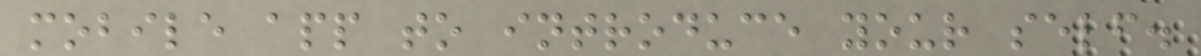mobile app to introduce your self.
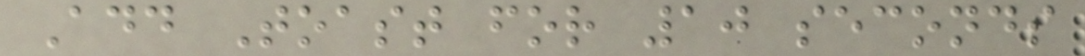Add Toast for 10 seconds
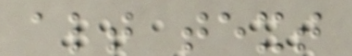alt text
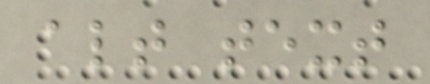alt text
